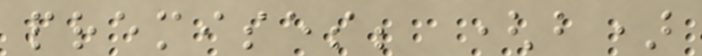premises; (b)
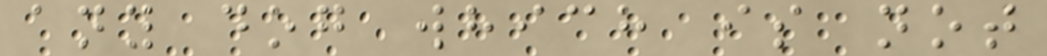any dog which is not
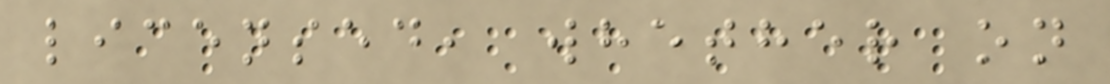licensed, whether on
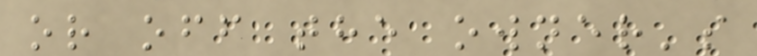or off the owner's
